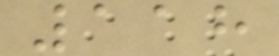118
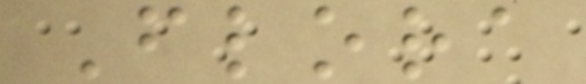Flora
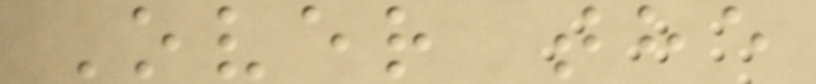Over the
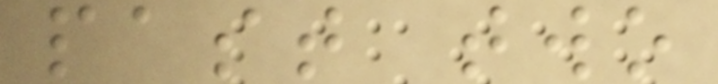past two
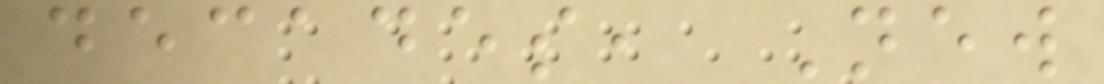decades, New
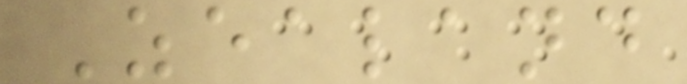Zealand
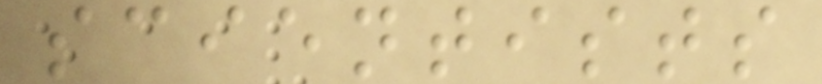scientists
